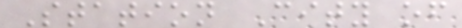Station City of
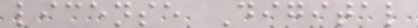license Digital
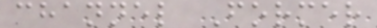channel Former
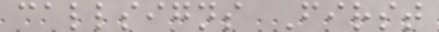callsigns First
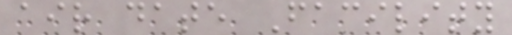air date Facility
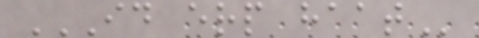ID ERP HAAT
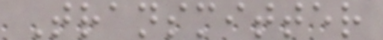Transmitter
